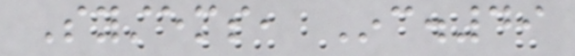Systems, Inc.49
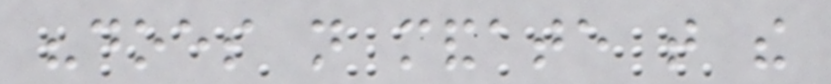"does not mandate that the
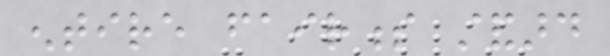entire fairness standard
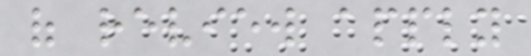of review apply
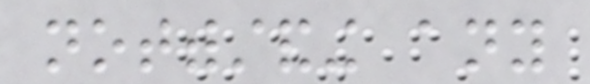notwithstanding any
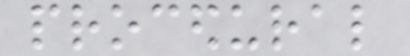procedural
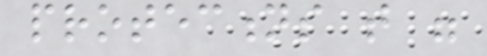protections that were
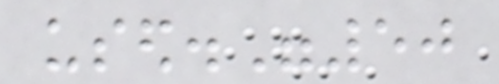used."50
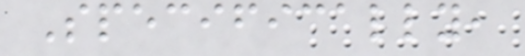Specifically,
